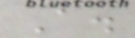A.
